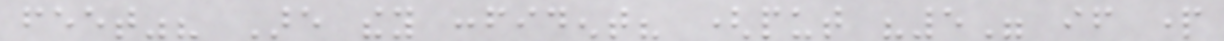feet"? Are they confident? (put "5" if part
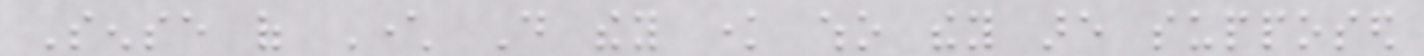Sense of Character Do they know who they are supposed
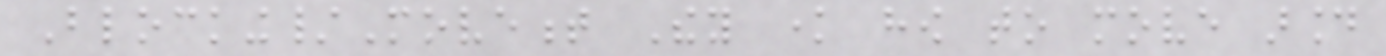Blocking/Movement They know how to move around
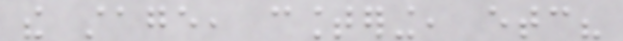the stage, countering, etc?
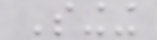Singing
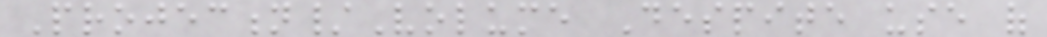Projection/Volume Despite use of
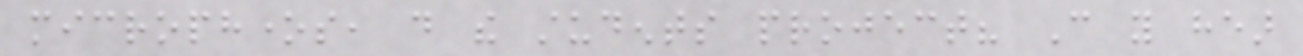microphones, do the students project? Can you hear
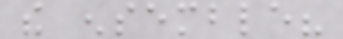the ensemble?
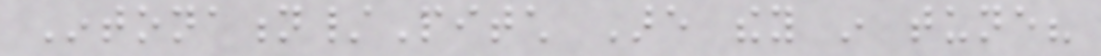Intonation/Pitch Are they in tune?
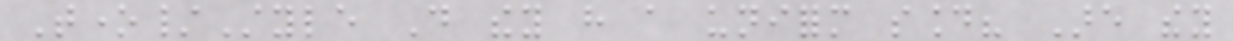Tone/Style Do they have a uniform sound? Are they
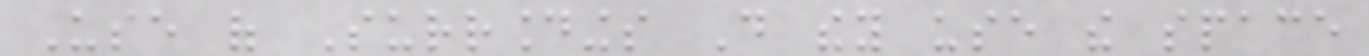Use of Surroundings Do they use the space
